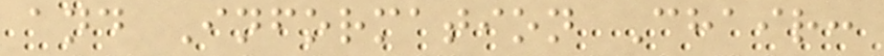and Information Chair:
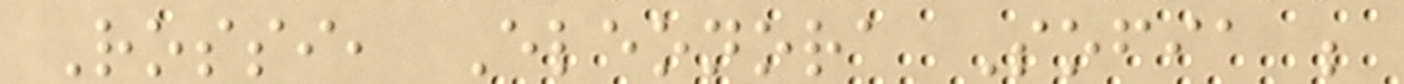Rossi, Eleonora Sofia ;
